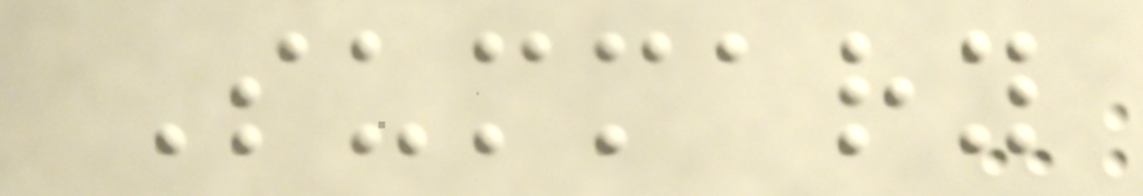Summary
